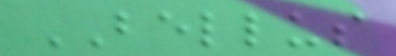BELLUS
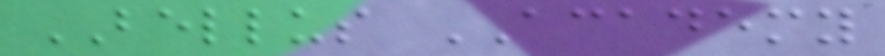BELLUS ACADEMY
